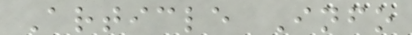Article Info
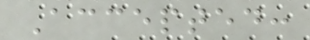Accepted:
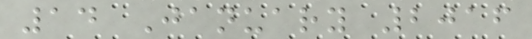14 January 2016
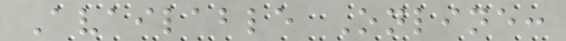Available Online:
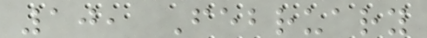10, February
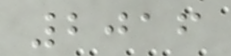2016
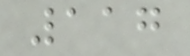117
